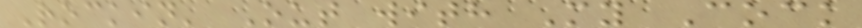Rockin' Out with My Cock
